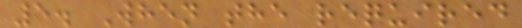5. When the required
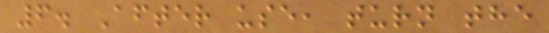6. After use, turn the
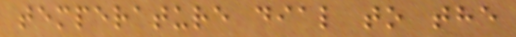temperature dial to the
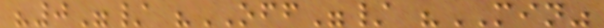"0"/ "OFF"/ "MIN"
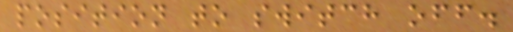position to switch off.
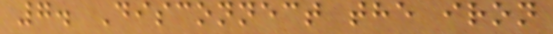7. Disconnect the iron
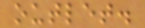outlet.
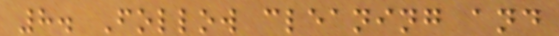8. Follow cleaning and
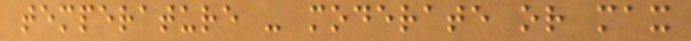temperature - moderate or max
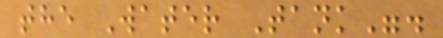the Water Tank".
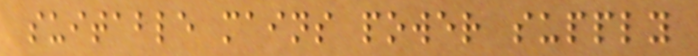suitable mains power supply
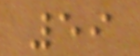59
